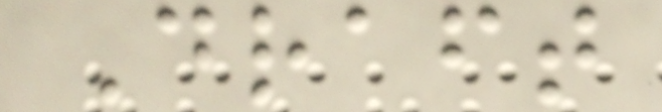Draft
